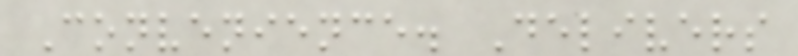Convenience. Delivers
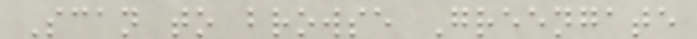Scan to browse Greengate
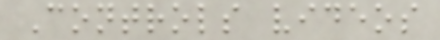Controls videos
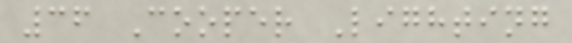36 Cooper Lighting
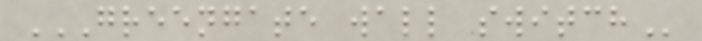GREENGATE WALL SWITCH
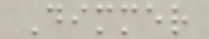Dimmer
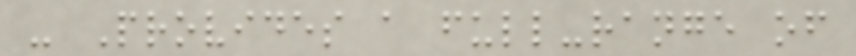- Provides a full-range of
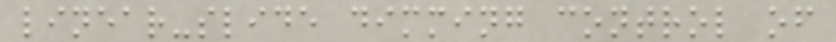linear-slide dimming control of
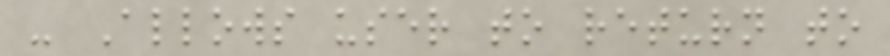- Allows user to return to
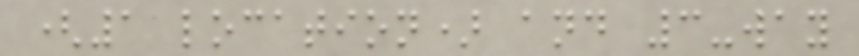(1 location) and 3-way
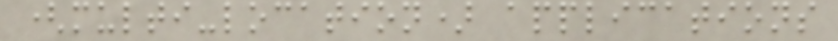(multi-location) applications
